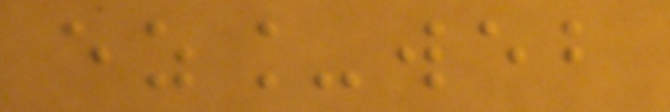ez_web
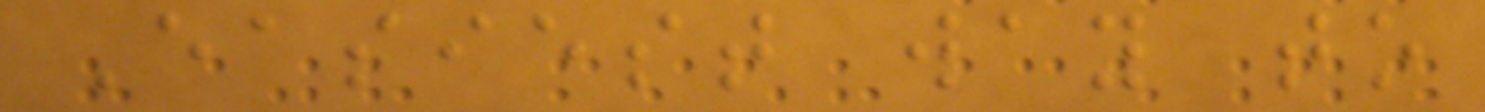Easiest way to
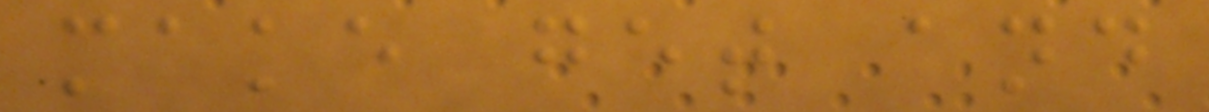make get and
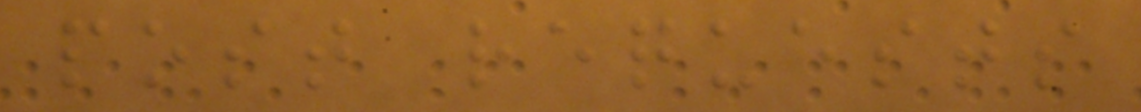post requests
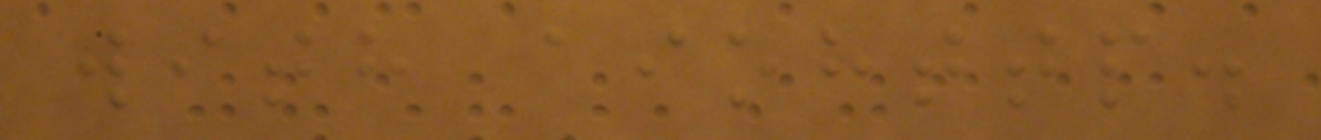with aiohttp.
